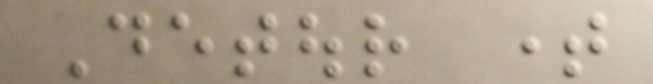Detour time
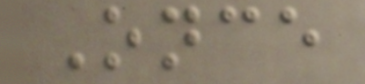Once
